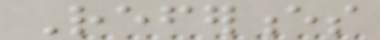References
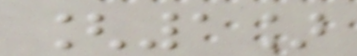[1]
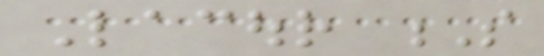Lacour S
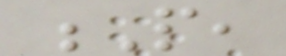P,
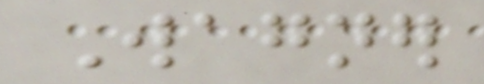Wagner
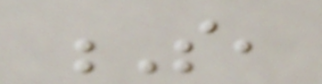S,
